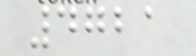4721
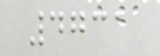4731
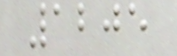1205
